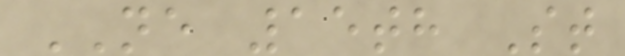NE 15th St
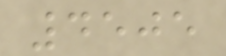4505
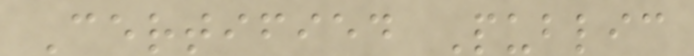Certified Public
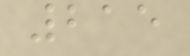215
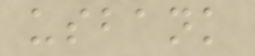usbank
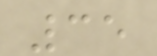35
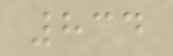834
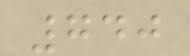740
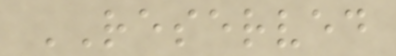RESERVED
